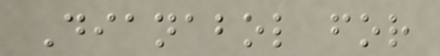Dianabol for
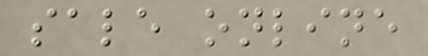sale online
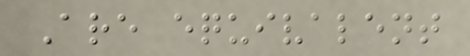Are equivalent
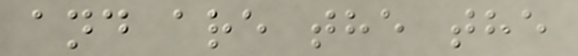and are the the
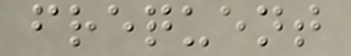frequent
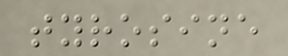tyrosine
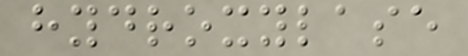hydroxylase
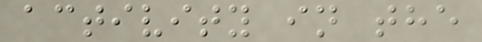activity in the
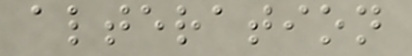alteration
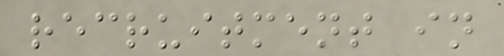recruitment in
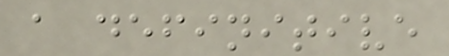a definitive
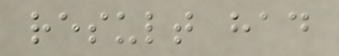result had
